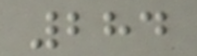284
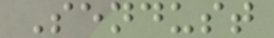Sendust
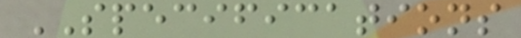SPECIFICATIONS
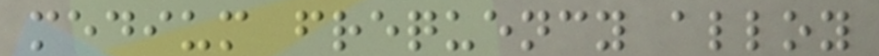medium frequency alloy
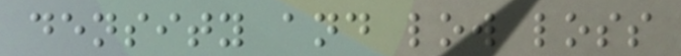density and low loss
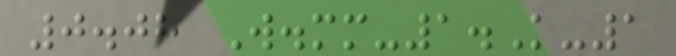0.08 W.mm-1.K-1
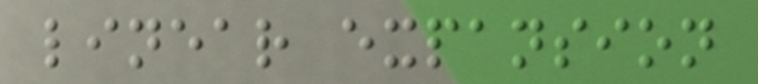linear expansion
